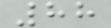88
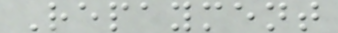Repayment
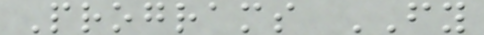Programs FY
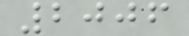2006
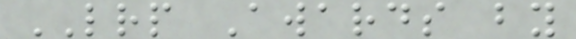LRP Awards by
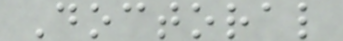Doctoral
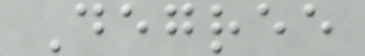Degree
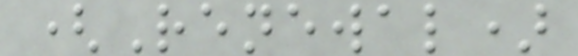(Renewal)
